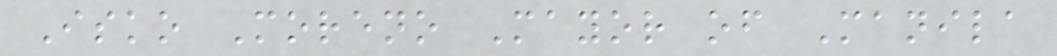Isko Moreno Mayor of Manila
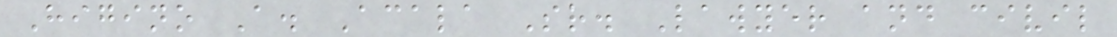Higino A. Acala Sr. Lawyer and civil
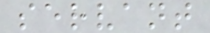servant
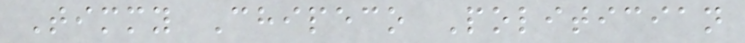Timmy Chipeco Politician
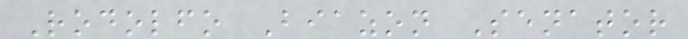Rodolfo Biazon Senator
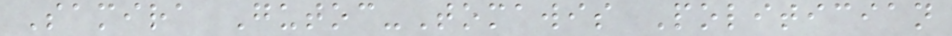Samira Gutoc-Tomawis Politician
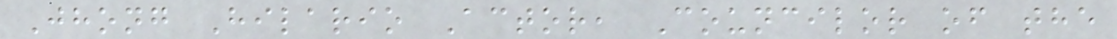Jhong Hilario Actor, Councilor of the
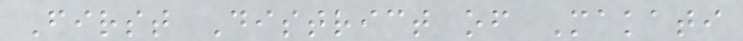First District of Makati
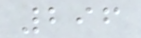296
